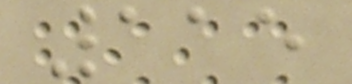115
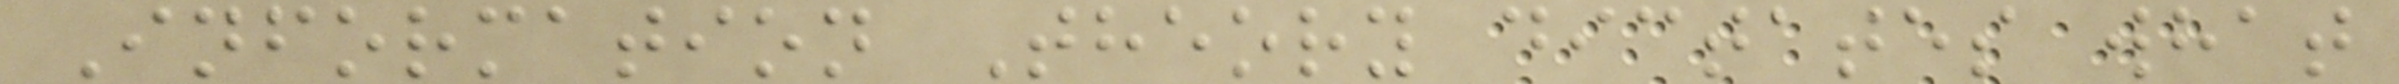Information Theory dictates what
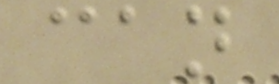can
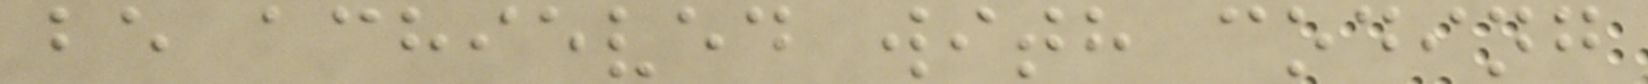be achieved with coding
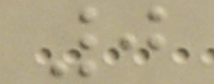0
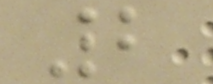2
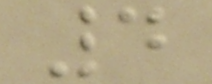4
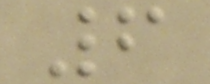6
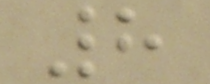8
